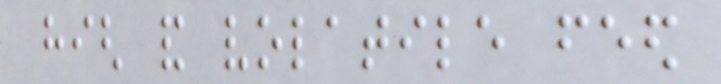high and volatile feed
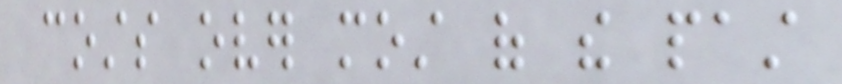costs over most of the past
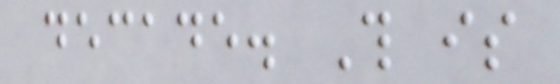decade. This is
